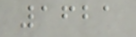1621
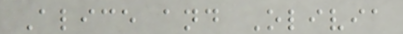Alice and Olivia
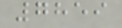7859
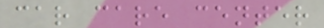car care center
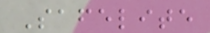Safelite
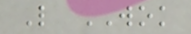L WOK
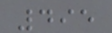495
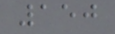150
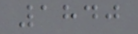1840
